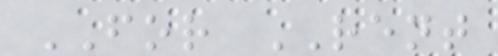FOR RENT
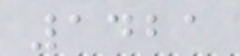1421
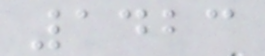1423
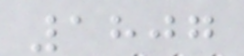1807
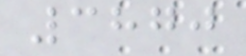3870
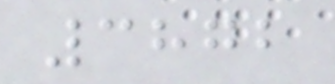3872
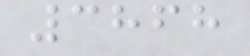3868
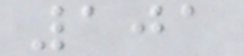101
